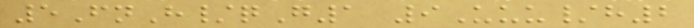5FnH/qG1 9Uuu/h2
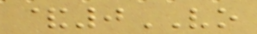&0VO
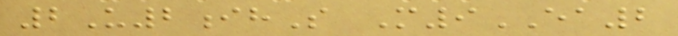2U2ihS M9EA2
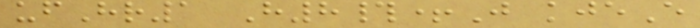ufHr1 H8#+J kjeE
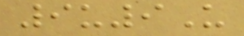9u9U
